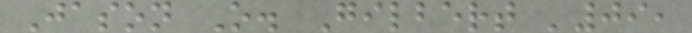Jason O. Gilbert '09,
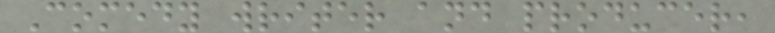Comedy writer and producer,
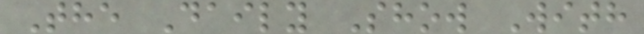The Daily Show With
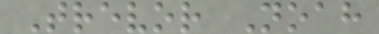Trevor Noah
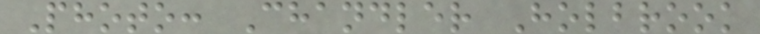Photo: Chandler Holbrook
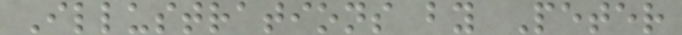Illustrations by Peter
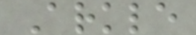Arkle
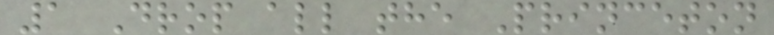1 Drop all the Princeton
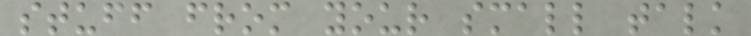stuff from your small talk
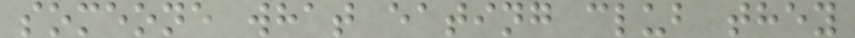someone what eating club they
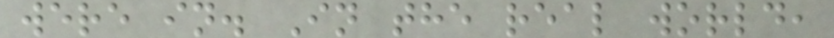were in. In the real world,
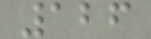126
